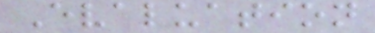Evaluation
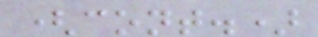(cont.)
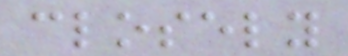closely
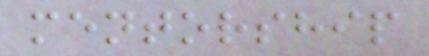mentorship
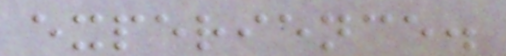experience.
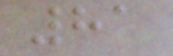81
